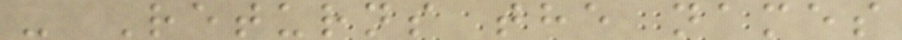- Returns the names
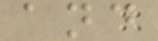and
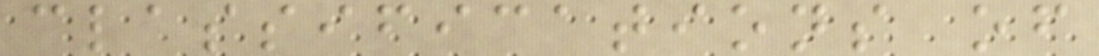classifications of
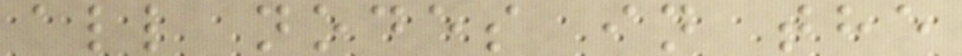all nodes in the
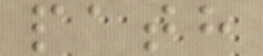path
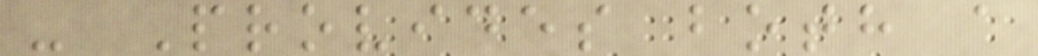- Provides both a
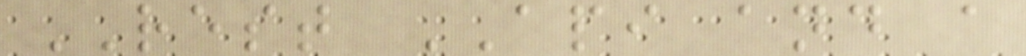REST API and a
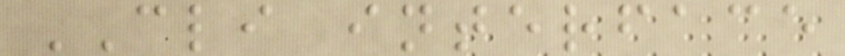CLI interface
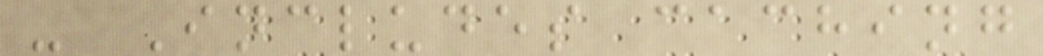- Includes caching
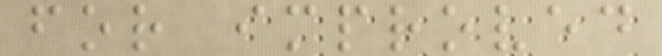for improved
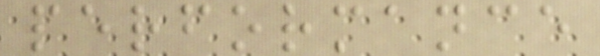performance
